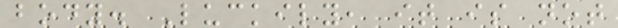body. Luckily, it is not
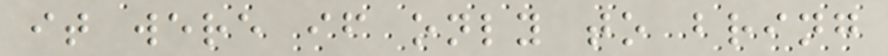it were if only to bring
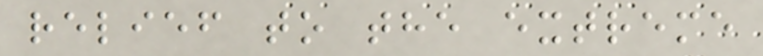relief to the extreme
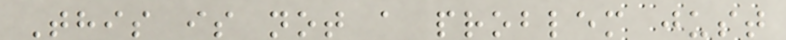This is not a problem just
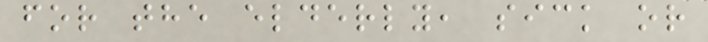for the elderly, sick or
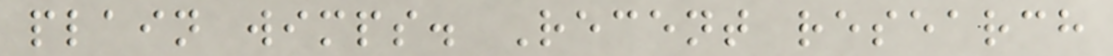plain wimps. Recent research
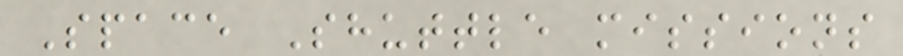Space Shuttle missions
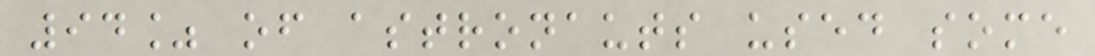94% of astronauts used some
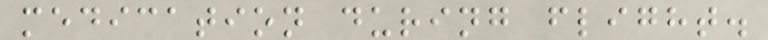medication during flight.
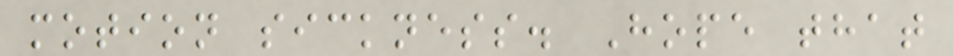motion sickness. Hope that
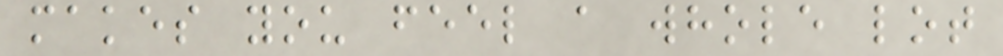makes you feel a whole lot
